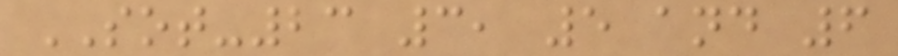SOT-23 3, 5 and 6
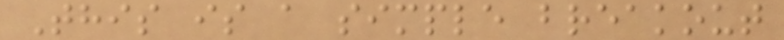This is a simple breakout
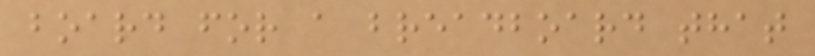board for a breadboard that
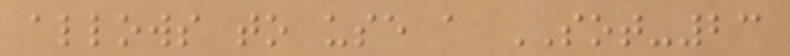allows to use a SOT-23
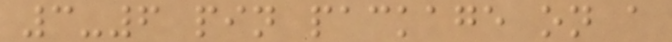3-6 pin package on a
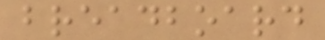breadboard
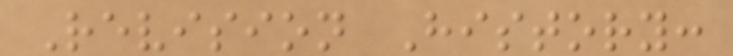Revision History:
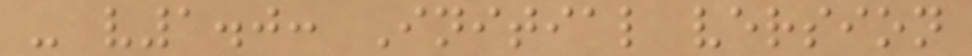- v1.0: Initial version
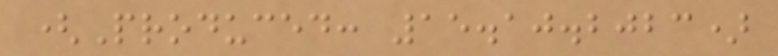(Produced: 15.10.2023)
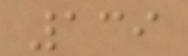139
